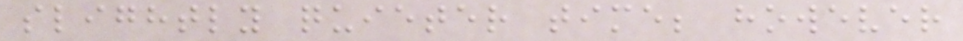slightly quieter time; however
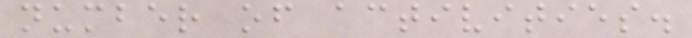number of activities.
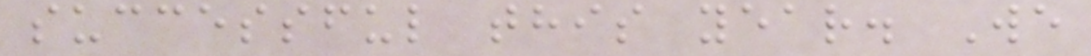successful this year. We
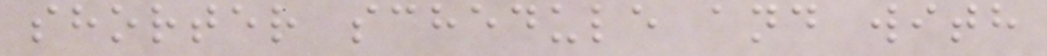shorter schedule and with
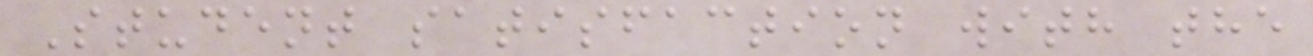Student satisfaction with the
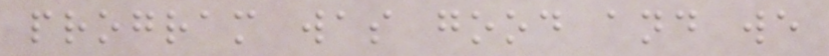program was good and we
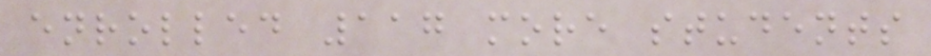enrolled 117 more students
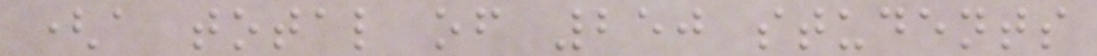(a total of 250 students
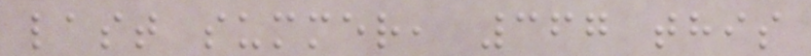last summer, 367 this
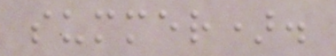summer).
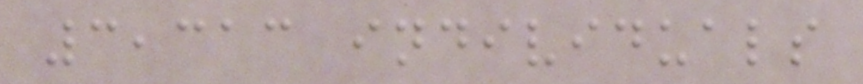3,313 individuals
